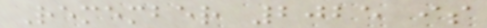Remember 2025 is
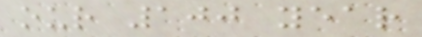our 100 year
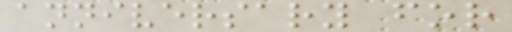anniversary for
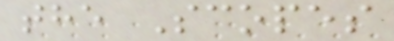the Scopes
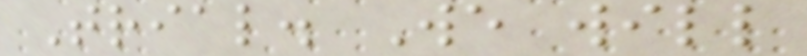Trial. We will
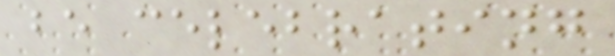be celebrating
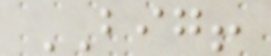BIG!
